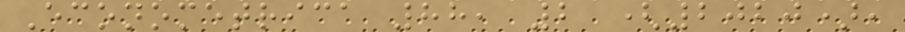Econometrica 88, 2 (2020),
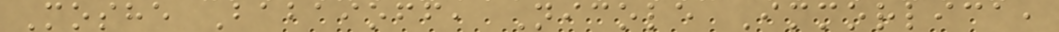Moshe Babaioff, Nicole Immorlica,
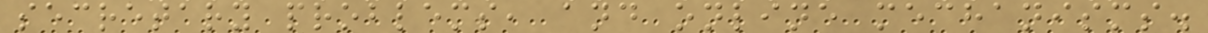secretary problems, and online mechanisms.
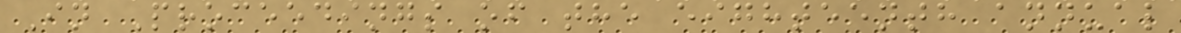In Proceedings of the eighteenth annual
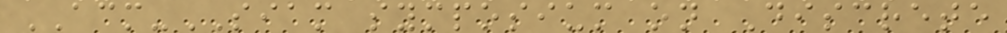ACM-SIAM symposium on Discrete
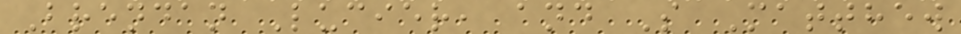Brendan Lucier, and S Matthew
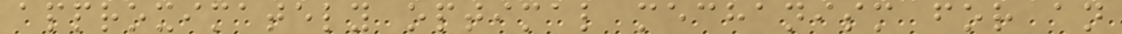approximately optimal mechanism for an
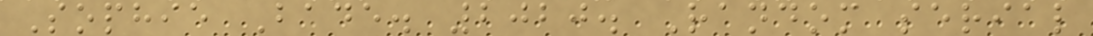Sophie Bade. 2020. Random serial
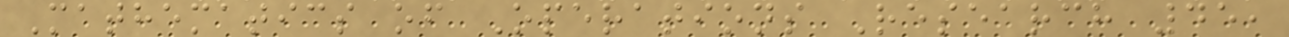Mathematics of Operations Research 45,
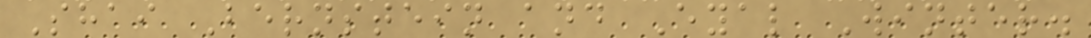Shai Bernstein and Eyal Winter.
